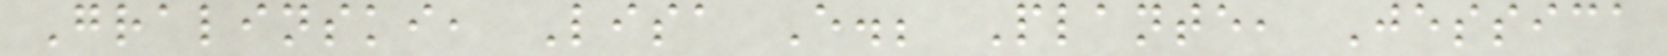Gralinski, Lisa E.; Plante, Jessica
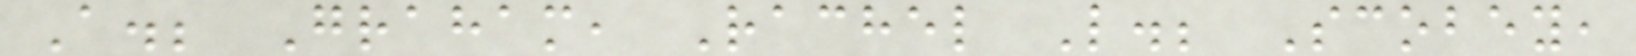A.; Graham, Rachel L.; Scobey,
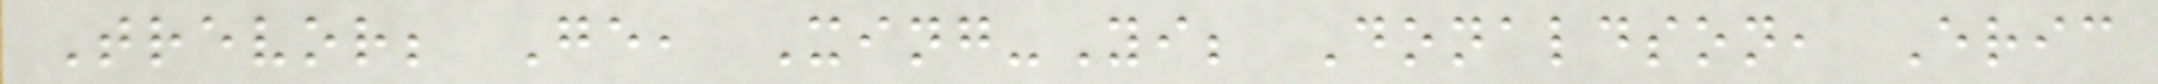Trevor; Ge, Xing-Yi; Donaldson, Eric
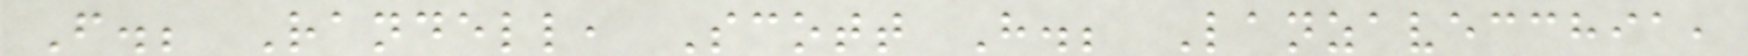F.; Randell, Scott H.; Lanzavecchia,
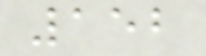152
